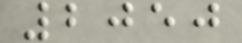2050
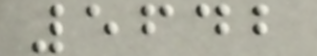5642
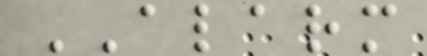ALARM
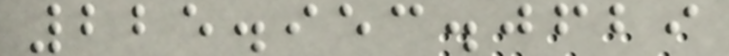225.953.0629
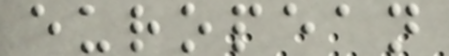european
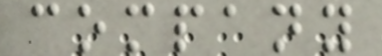company
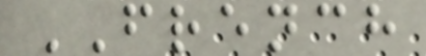FRENCH
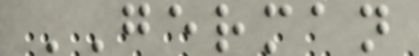GERMAN
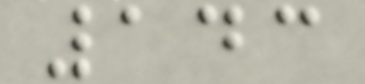143
